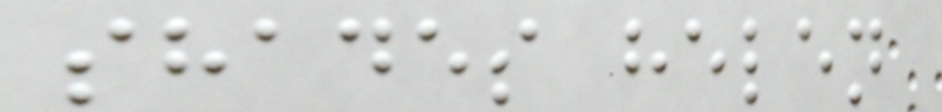shades helen
